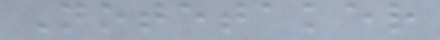Notetaker
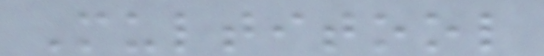Multitool
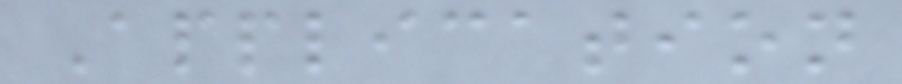Application
